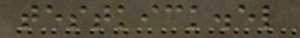testkick.el
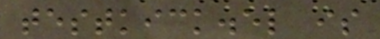testkick.el is
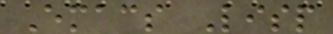Emacs Lisp
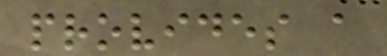provides a
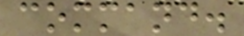command.
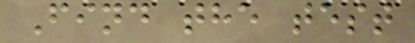Find the test
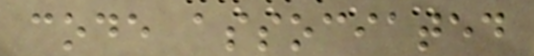code associated
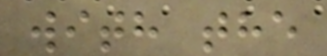with the
